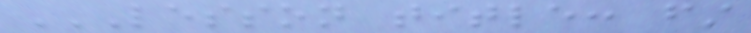LESSON TITLE: FIRST
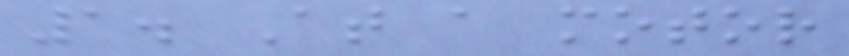1. At a motor
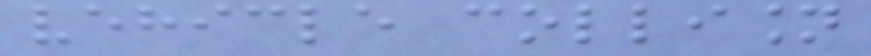vehicle collision
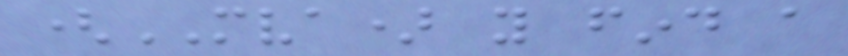(MVA) you find a
